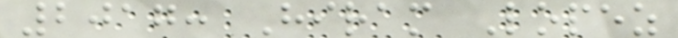2017: Hiram Lopez
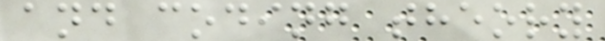and coding theory
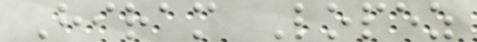Hiram Lopez
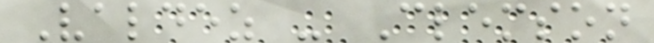Valdez - Clemson
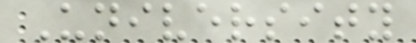University
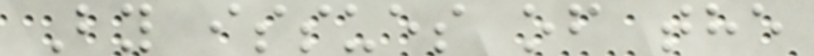By issues of the
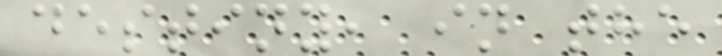destiny, in the
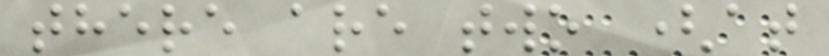there are two (at
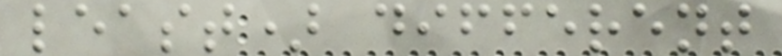least) different
